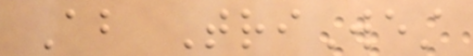About TriWest
